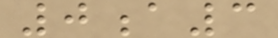0a3
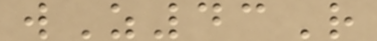wZ43R
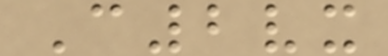C2vx
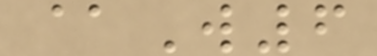@W6
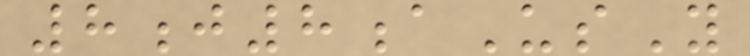8j8aUsY
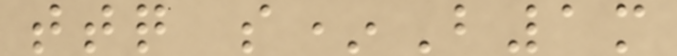ttq s*B1m
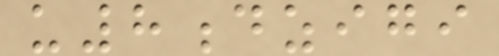u8dzigi
